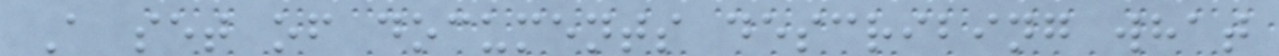A set of documents describing what
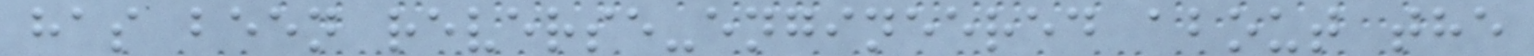has been reverse-engineered about the
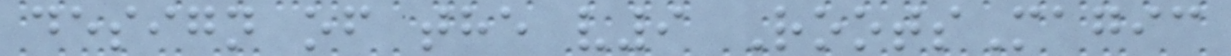design of the v9 RootsMagic
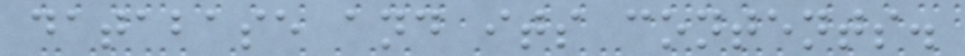database and its contents.
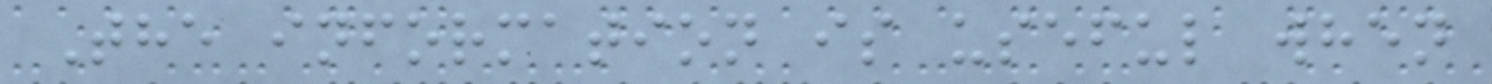The information is useful when
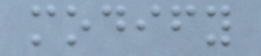modify
